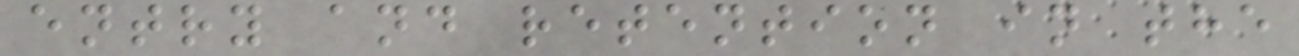entry and retention in the
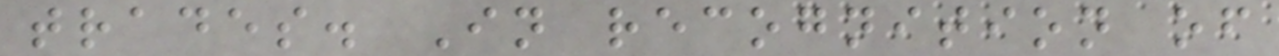trades. In recognition of
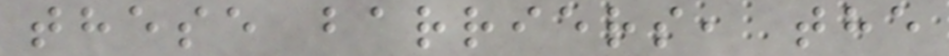these barriers, the
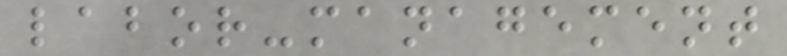labor-management
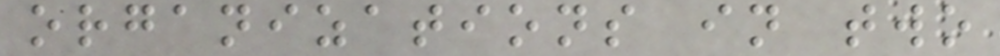organizations in two
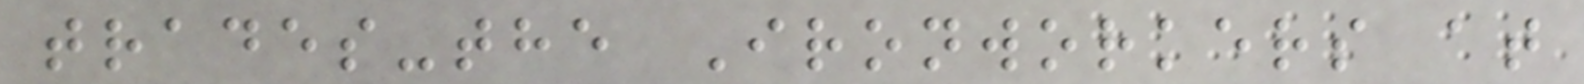trades-the Ironworkers at
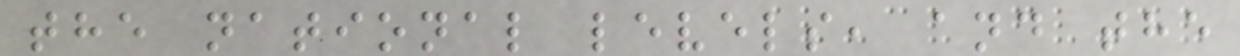the national levels, and the
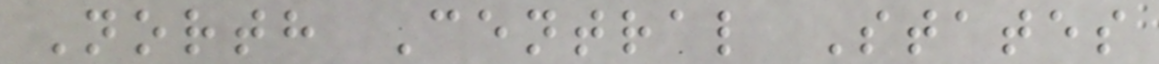North Central States
